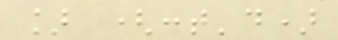] (cont'd)
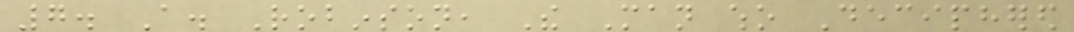7. A. Robinson, The Man who Deciphered
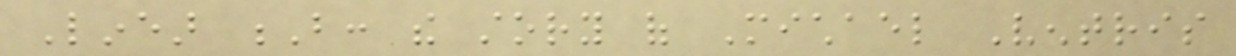Linear B: the story of Michael Ventris
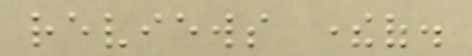reviews thereof.
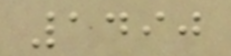1490
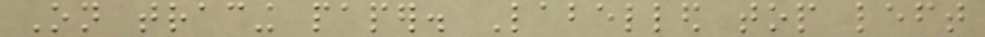On tracing paper. Labelled top left
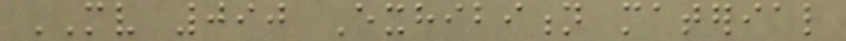MV 090 Exhibition material
